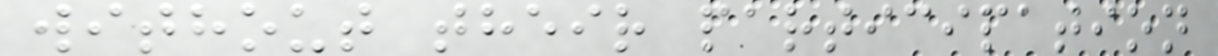without their participation
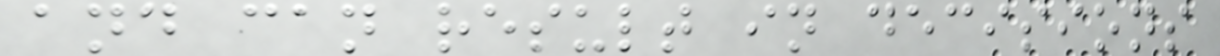and can result in decisions
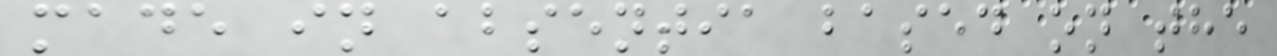made in absentia based on the
